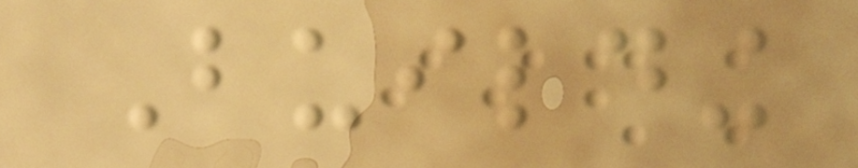Building
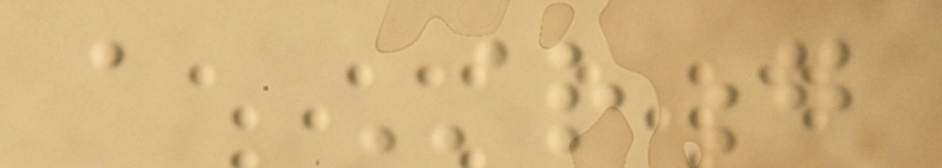a Strong
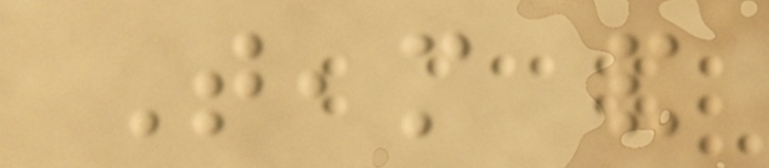Team and
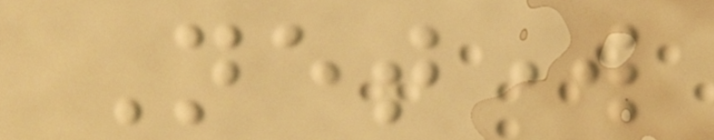Network
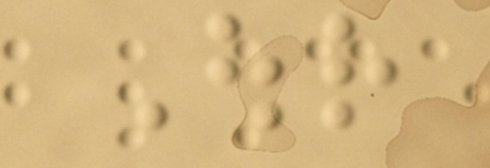Our
